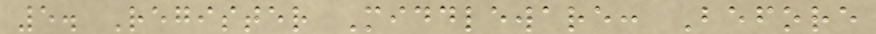5. Register Middleware: Before
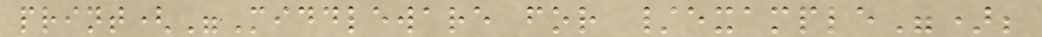print("Middleware for /example");
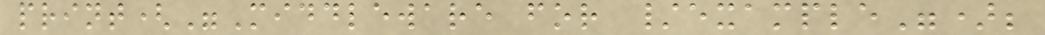print("Middleware for /example");
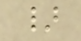}
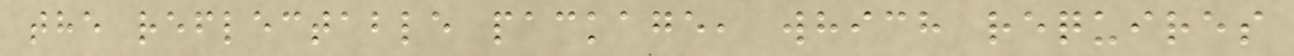the reflectable package, which requires
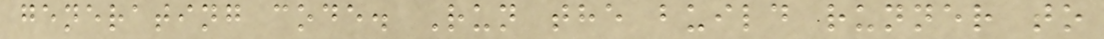generating code. Run the build runner to
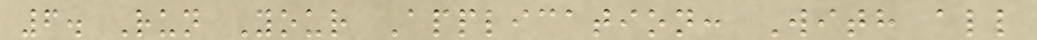6. Run Your Application: With all
